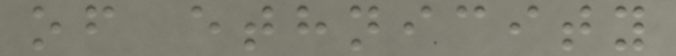of ethnicity
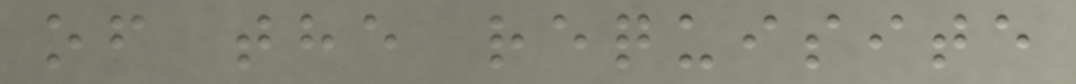of the requisite
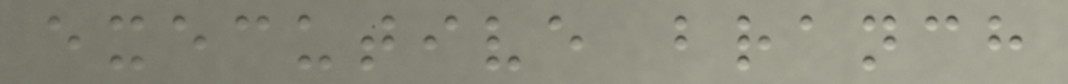executive branch
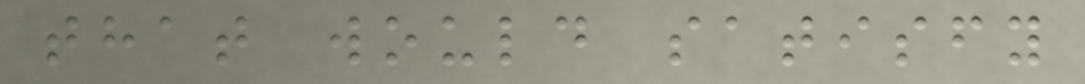that would satisfy
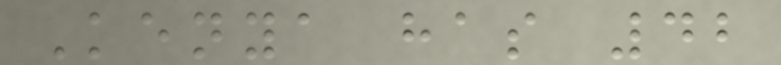Kenya has 42
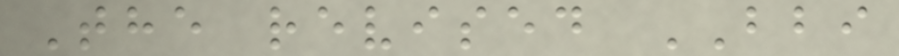The revised BBI
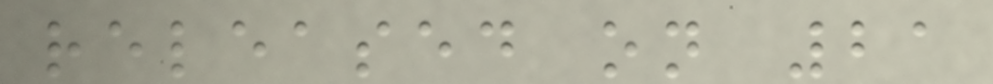released on 21
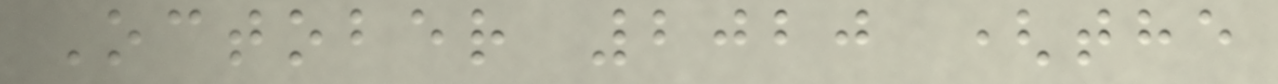October 2020 (the
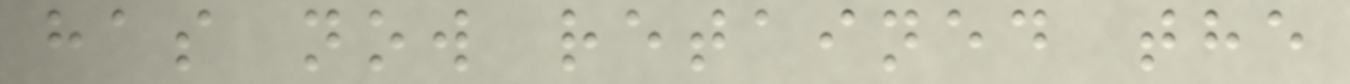has now retained the
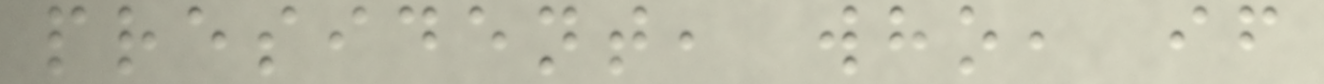president, who, if
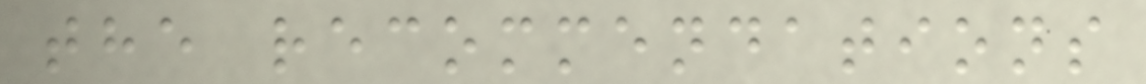the recommendations
